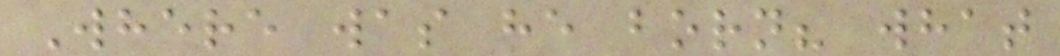Where was he born? what
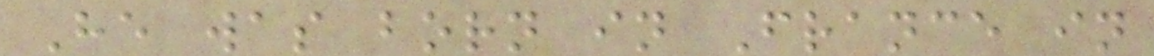He was born in France in
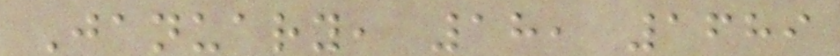January, 18, 1689
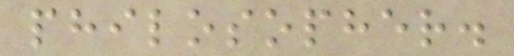philosopher.
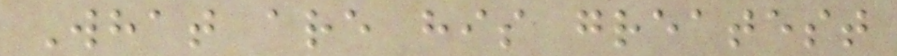What are his greatest
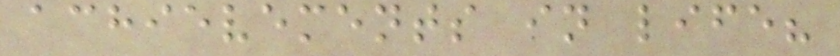achievements in life?
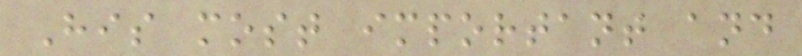His most important and
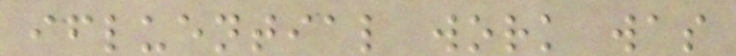ifluential work was
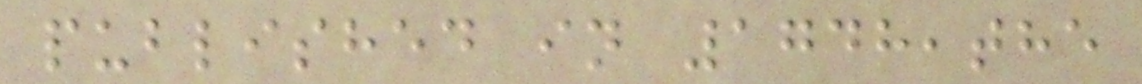published in 1748,the
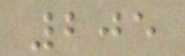205
